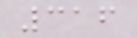316
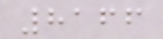8166
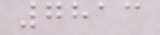7813
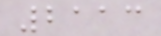2113
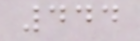444
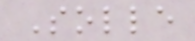Solle
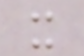x
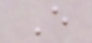E
